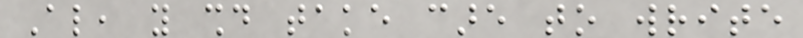Also, you should take care to write
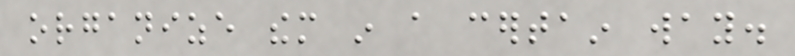organize them in a certain way.
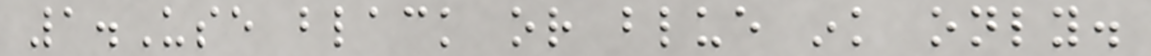1.Use black or blue ink only.
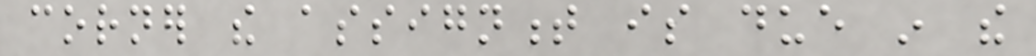corner the assignment is due in the
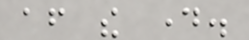after the day.
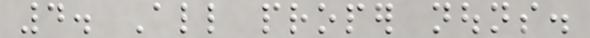4. All proper nouns.
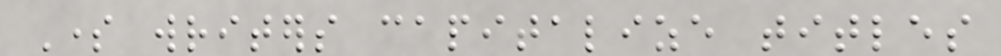Some writers capitalize titles
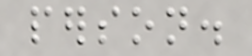person.
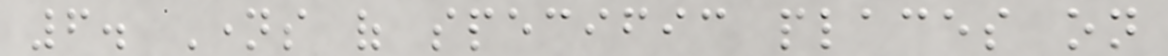6. Names of specific places on
